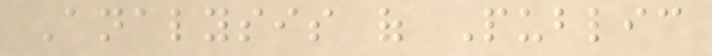Analysis of Public
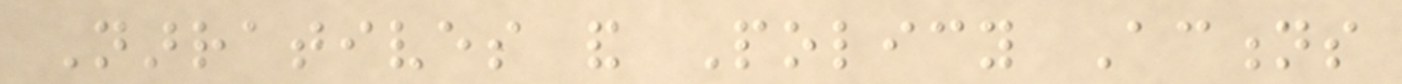Narratives and Policy Actions
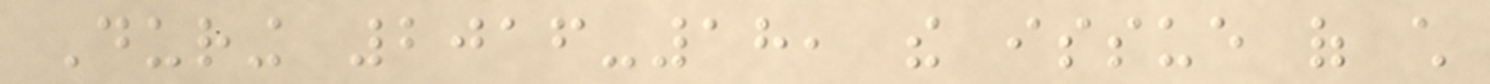During 2016-18, the issue of child
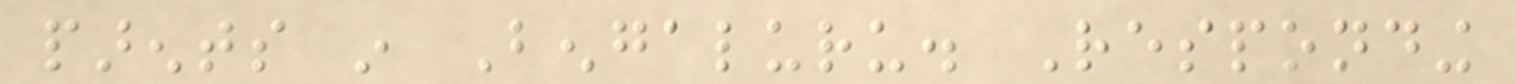parents in Bengaluru. Responding
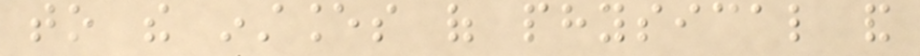to the instances of physical and
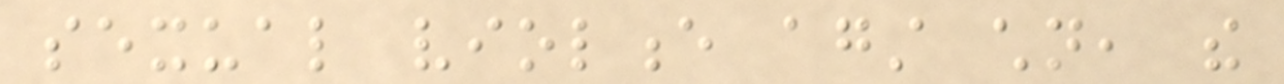sexual violence against children, the
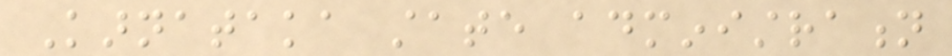Karnataka state administration
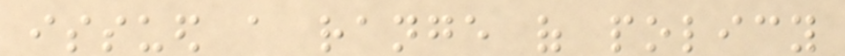issued a range of policy
